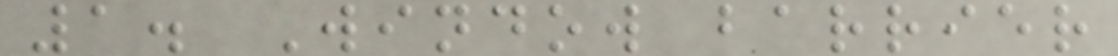1. Window barrier
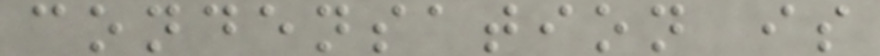condensation is
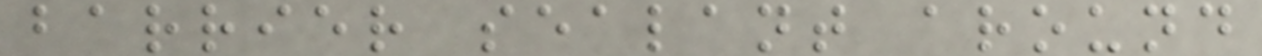barrier sealant around
